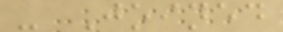- Joined
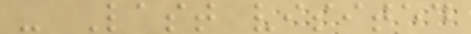- Last visited
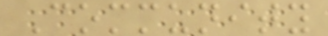Community
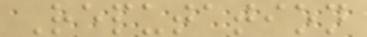Reputation
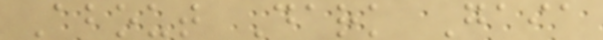About Dark Gaia
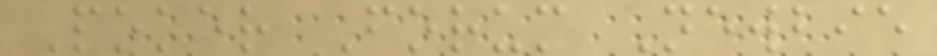Poker Forum Newbie
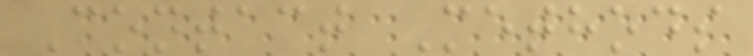Contact Methods
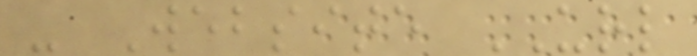- Website URL
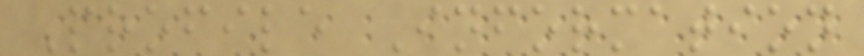Profile Information
